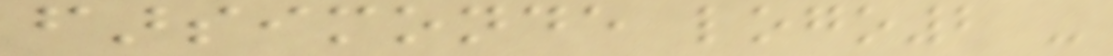farsimonde logo2 -
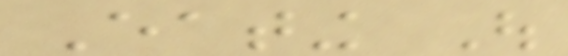Eating Out
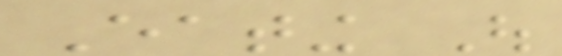Eating Out
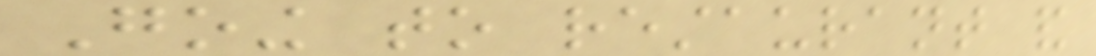Going to restaurant and
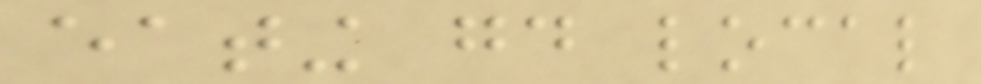eating good local
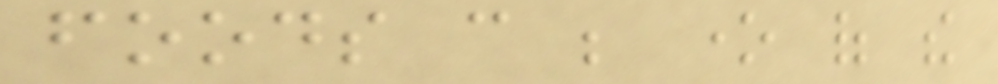foods can be one of the
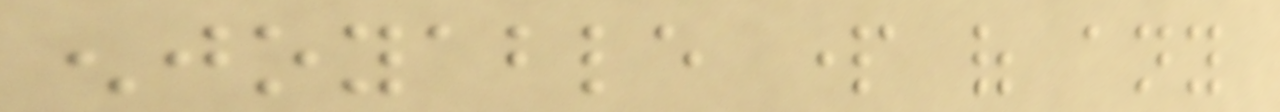enjoyable part of any
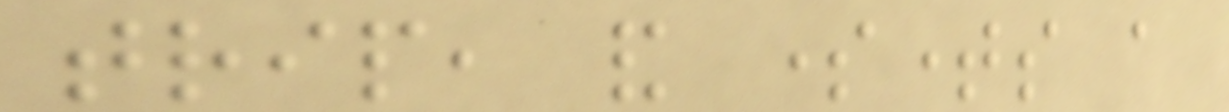trip, and sometimes a
